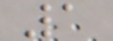1
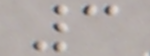3
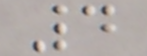4
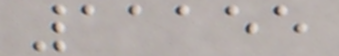11155
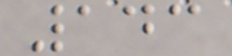143
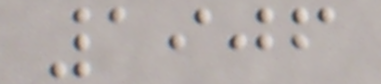1906
